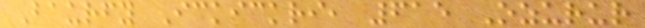Baurfy Ickickri, 615 Ozurur
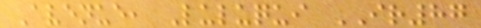Avenue, Luluqui IR87
